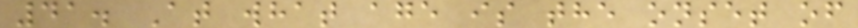41. At what age is the onset of
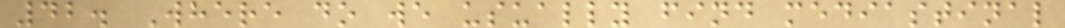42. Where do we usually find mediastinal
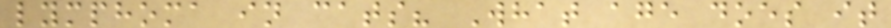lymphoma in cats? What age does it
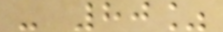- 80%
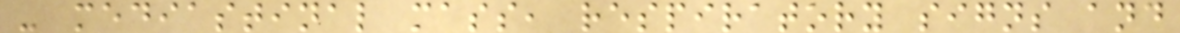- mediastinal mass, respiratory signs and
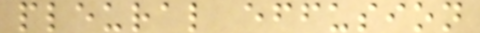pleural effusion
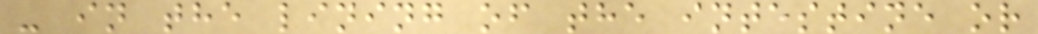- in the lining of the intestine or
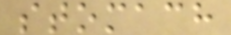stomach
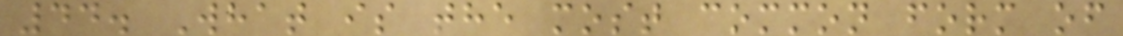44. What is the most common form of
